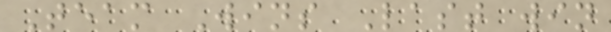Team Wins Last win
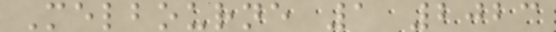Melbourne 1 2023
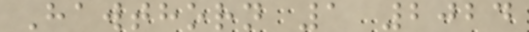Hawthorn 1 2024
